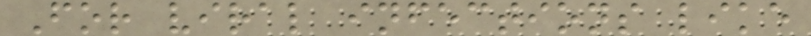For viral infections like
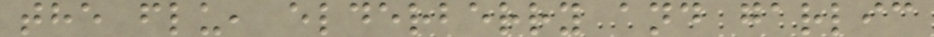the flu, elderberry and garlic
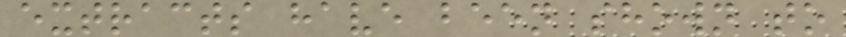extracts have been shown to
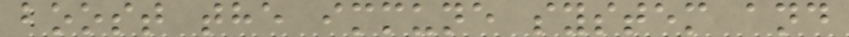boost the immune system and
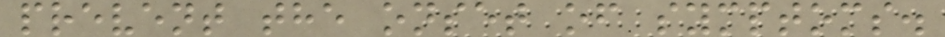prevent the onset of symptoms.
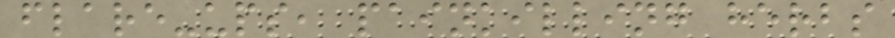flare-ups, painkilling herbs
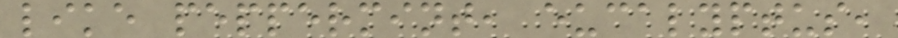like peppermint, eucalyptus,
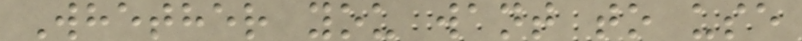Whether you want to use
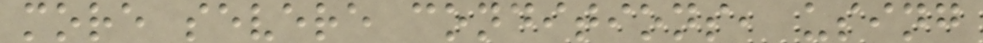more severe conditions, using
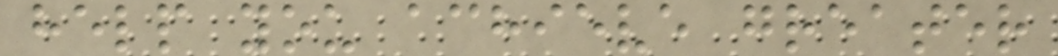help you achieve greater
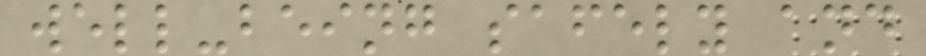well-being safely and
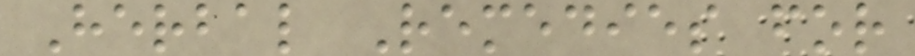Herbal Remedies for
